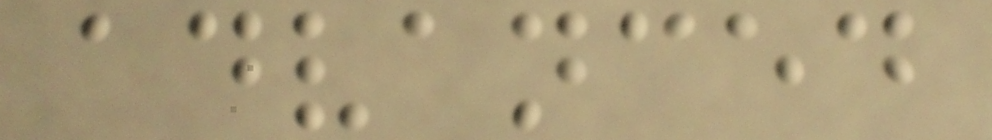advanced
